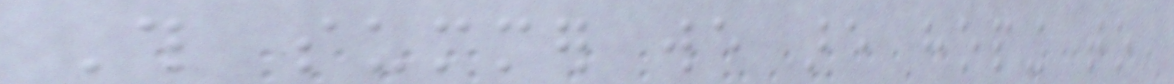This summer we are hoping to
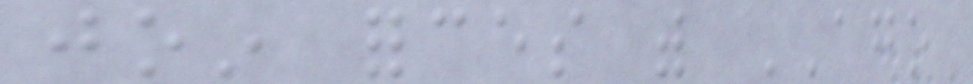join forces with AGO
